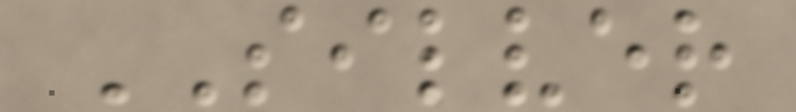SILVER
